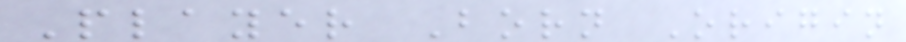Player Born Origin
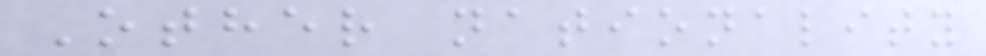Other nationality
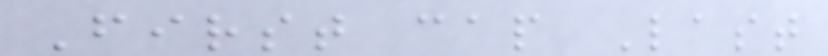First cap Last
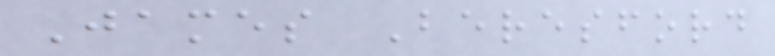James Beresford
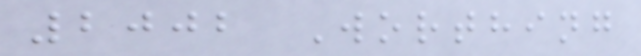2002 Worthing
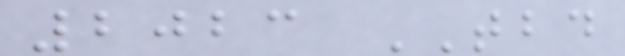2023 TBD
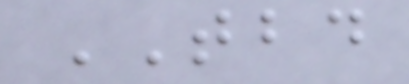TBD
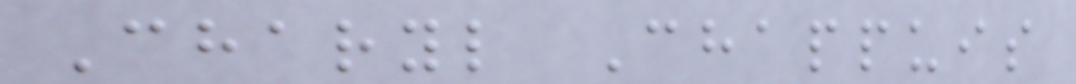Charyl Chappuis
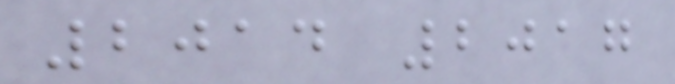2014 2017
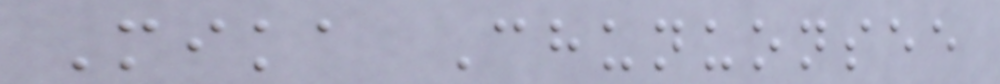Mika Chunuonsee
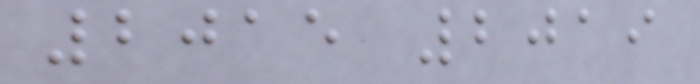2015 2019
